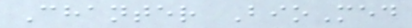Chanter BioMed
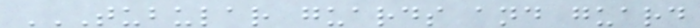TUBULAR GUARDS AND GUARD
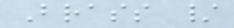Brass /
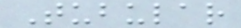Tubular
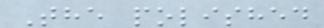The polished
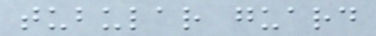tubular guard
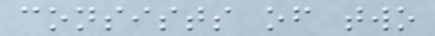consists of two
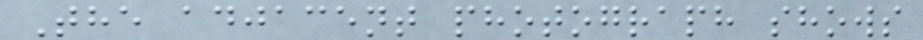The adjacent photograph shows
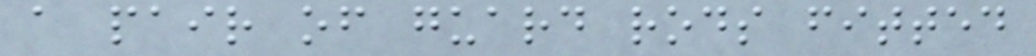a pair of guard rods fitted
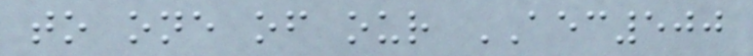to one of our AEC500
